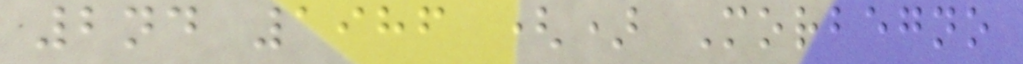2nd 1986 () Morbegno
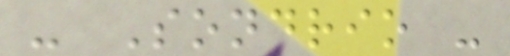- Sondrio -
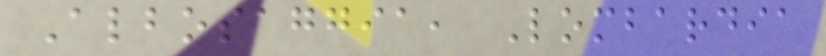Albosaggia, Lombardia
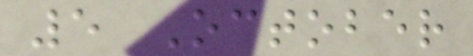5 October
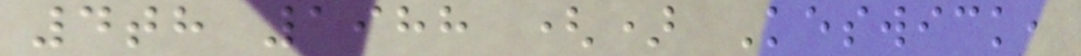4th 1988 () Keswick,
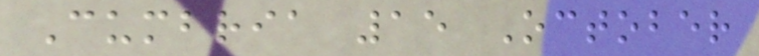Cumbria 15 October
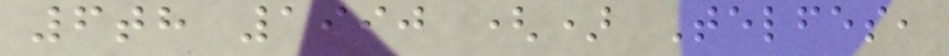6th 1990 () Telfes,
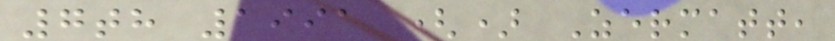7th 1991 () Zermatt,
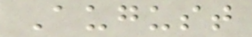August
